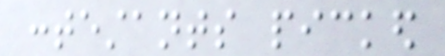contestants picked
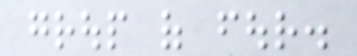group of four.
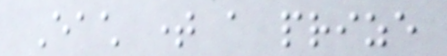Each time a prize
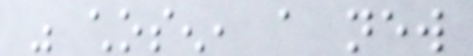was chosen, a new
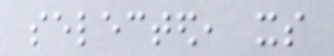selected, its
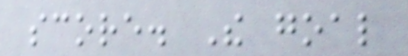score. The goal
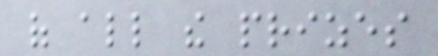of all the prizes
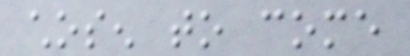chosen to come
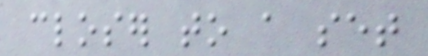closer to a set
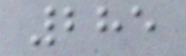285
